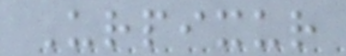Urpixur
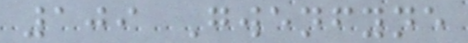109 Gwenfyne
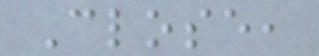Close,
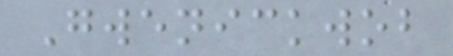Gwenickwob
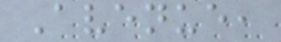Avenue,
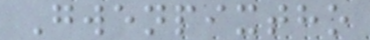Gwenpixtho
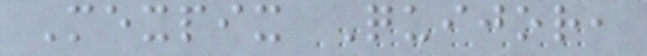Mexpix Quijor,
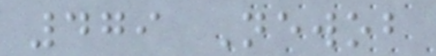479 Newob
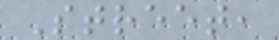Street,
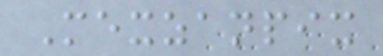Mexzanpix
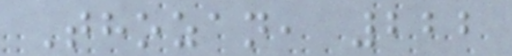Thozan, 222
